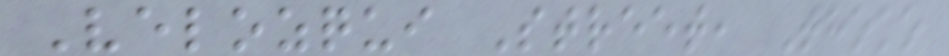Velozqui Street, Thoko
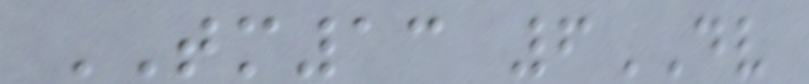TM13 6DV
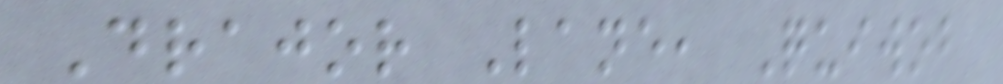Drajor Lane, Quiwob
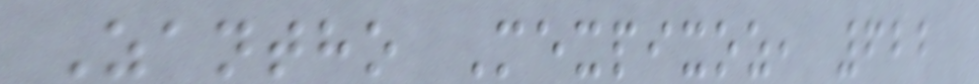Zantho Mexpixoz, 622
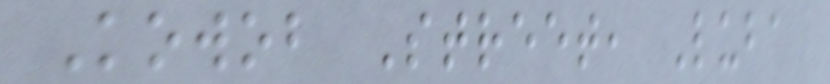Kowob Street, Luba
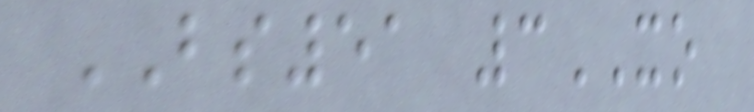BS51 3XO
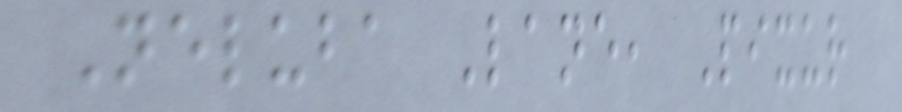Neluba Lane, Pixur
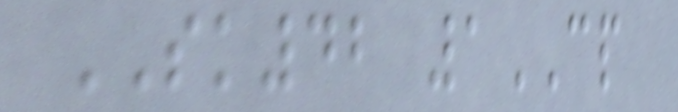SK42 1CP
